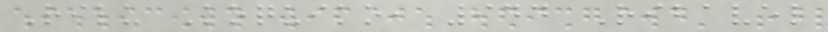Rilu Koquiko, 944 Ribavel
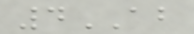4AB
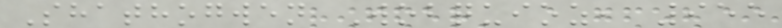Shathogwen Wobquioz, 955
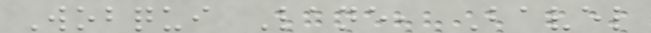Wobqui Lane, Bavel
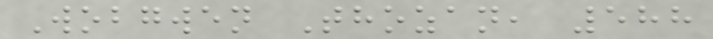Wobgwen Thozan, 588
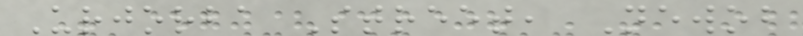Urjorba Street, Newob
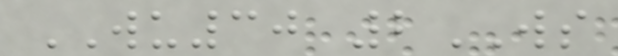WU30 2WS
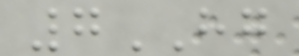7HG
